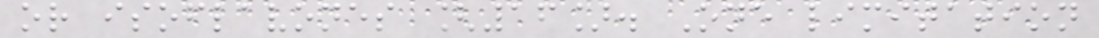or isoflavones [16]. One limitation
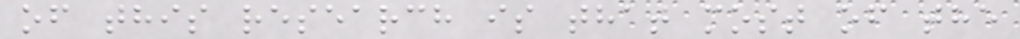of this research is that most of the
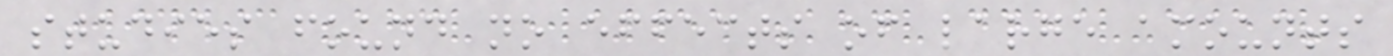studies found no effects of large amounts
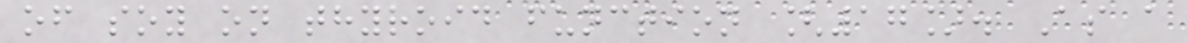of soy on thyroid function [17]. As a
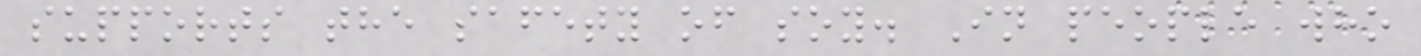supports the safety of soy. In people who
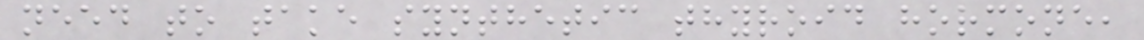need to take synthetic thyroid hormone,
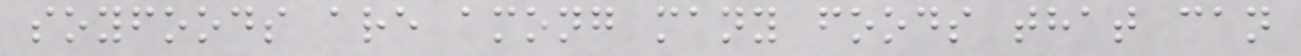soyfoods are among many foods that can
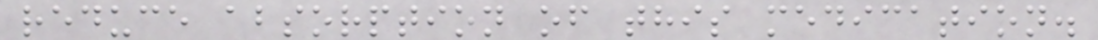reduce absorption of this medication.
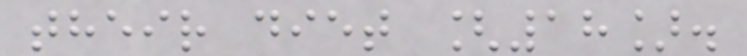their diet [18].
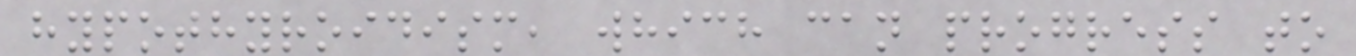hypothyroidism, which can progress to
